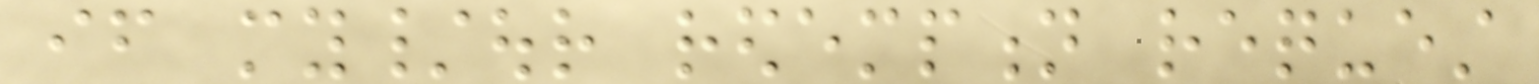if my/our redemption request
